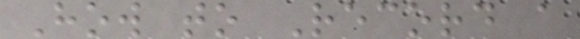How to Record a
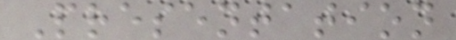Presentation
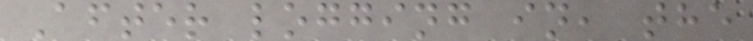After logging in, the
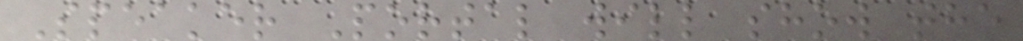Speaker Portal will show the
